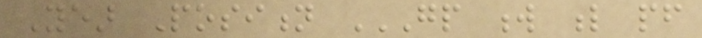Year Position GP W L PF
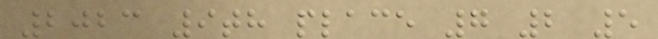2023 9th place 7 2 5
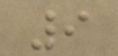9
